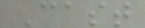Cast
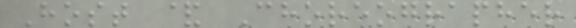Host & Choreographer
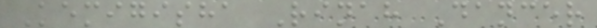Kemigisha Rinah Dancer
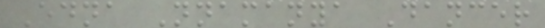Edna Nnamanya Dancer
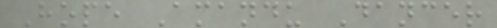Hope Amandu Dancer
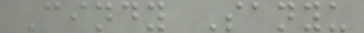Cindy Sanyu
